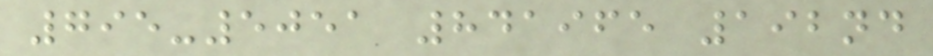795-5051 841965 192nd
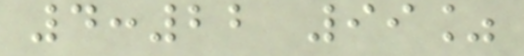4:22 99%
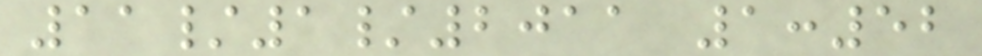11/1/2011 1:52
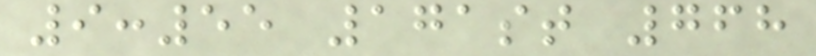9:55 171st 768
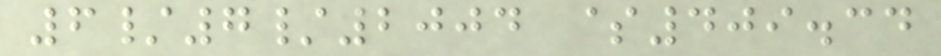6/7/2004 $409.34
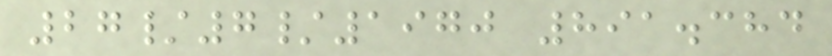27/7/1970 891.384
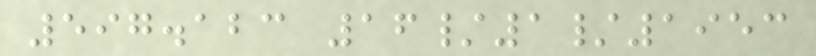597.123 16/1/1953
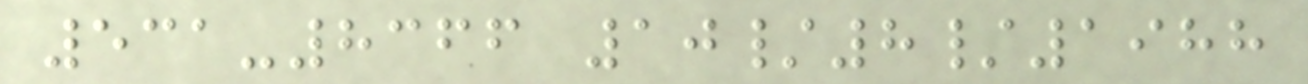531-8366 10/8/1988
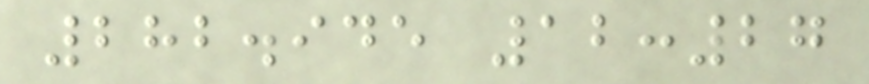282.945 12:27
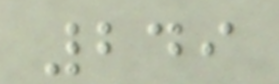249
